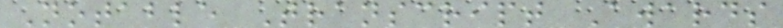Notable Transcript Awards
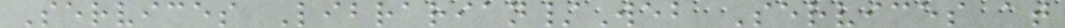Services Librarian/Web Services at
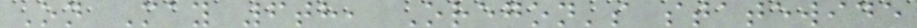On May 6th, Oregon's statewide
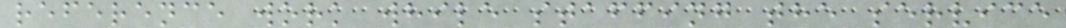reference work while staffing the service
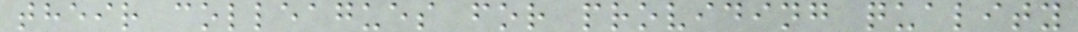their colleagues for providing quality
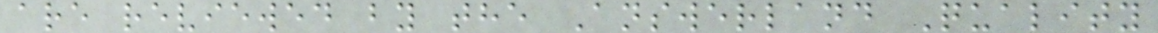are reviewed by the Answerland Quality
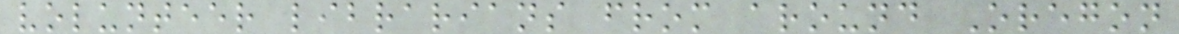volunteer librarians from around Oregon
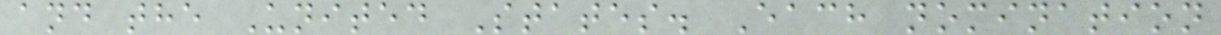and the United States. Each nomination
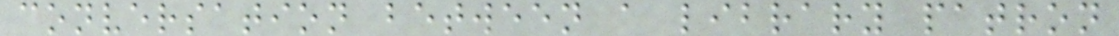conversation between a library patron
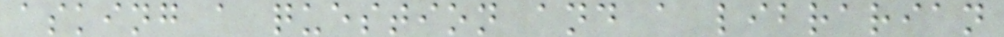asking a question and a librarian
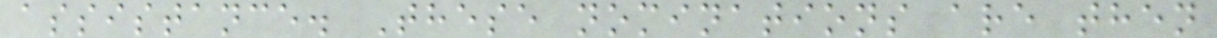assistance. These nominations are then
